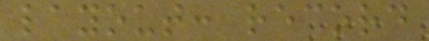layout: record
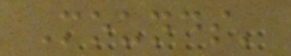Mounds'
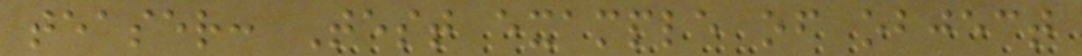teaser: Test example of object
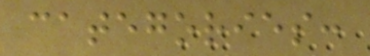categories:
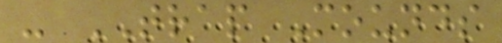- TRAP Mounds
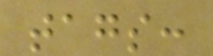tags:
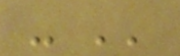- ''
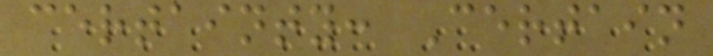certainty: Certain
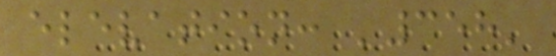elevation: '358'
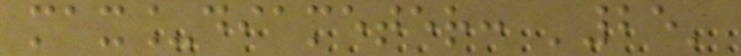max_diameter: '25'
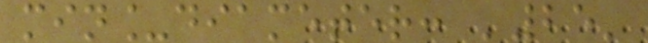min_diameter: '25'
